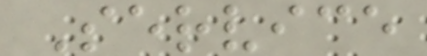Service
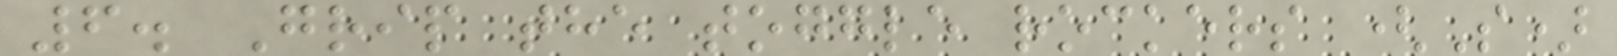6. Grip the toggle rockers (S)
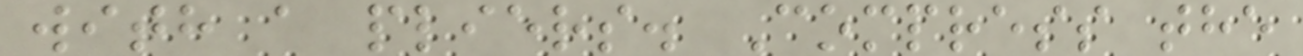with a pliers. Compress the
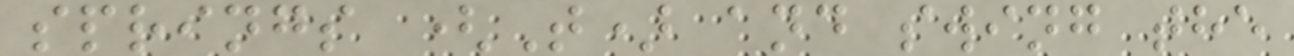springs (T) and swing the
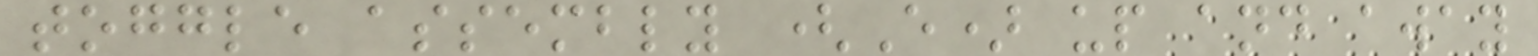toggle assembly (E) up and away
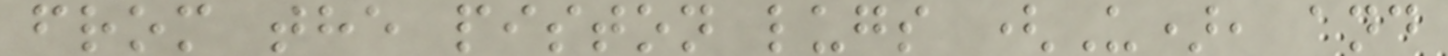from the piston lugs (U), and
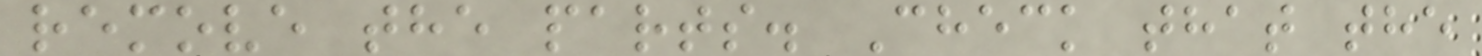remove the parts. Check that the
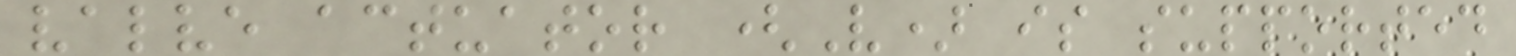valve actuator (V) is supported
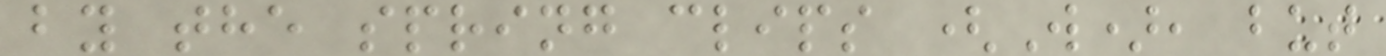by the spring clips (W), but
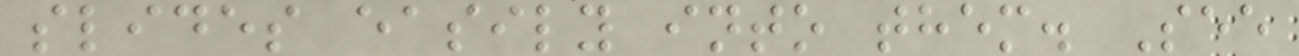slides easily into them. See
